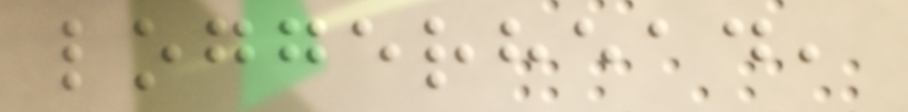loggerhead,
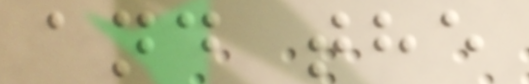and the
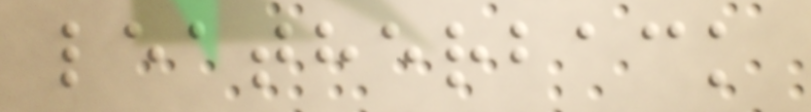leatherback
